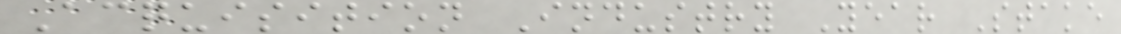Acquisition Industry Year Stake
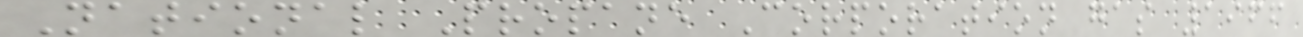National Propane Corporation gas 1966
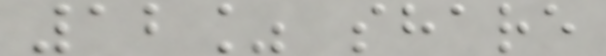12% share
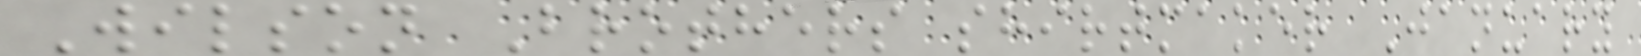Wilson Brothers shirtmaker January
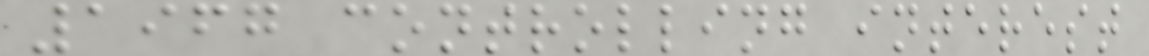1967 controlling interest
